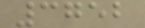3752
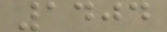1404
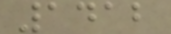1412
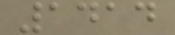1414
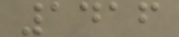1416
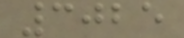3025
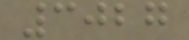3027
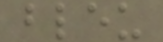bleu
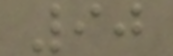90
